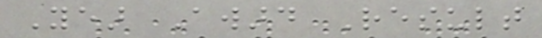Year Award Result
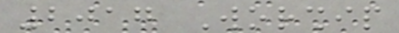2017 Worship
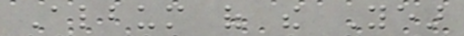Album of the Year
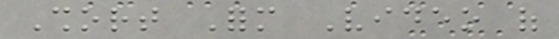Short Form Video of
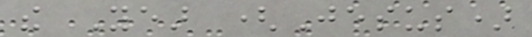the Year (Jesus)
